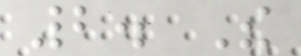2. The
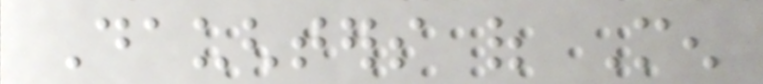Daughters of Men
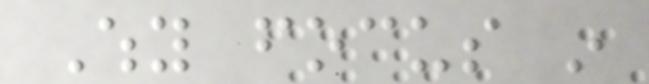Why focus in
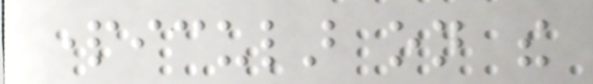particular on the
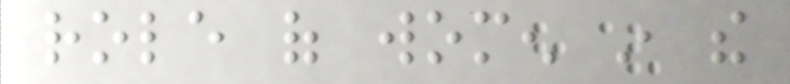role of women in the
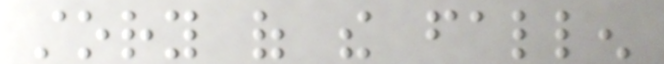story of the fallen
